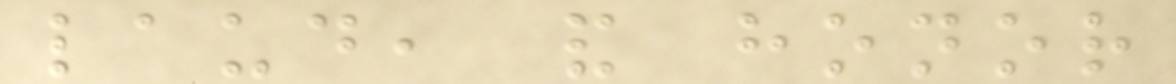laud, and honor
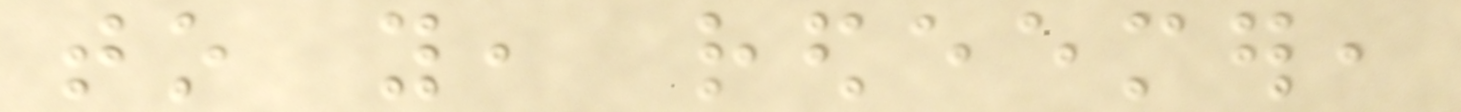to you, redeemer,
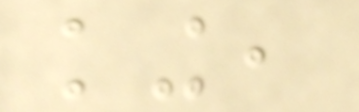king,
